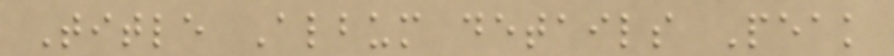Title Album details Peak
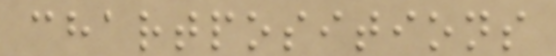chartpositions
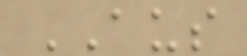AUS
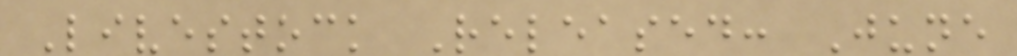Livestock Released: June
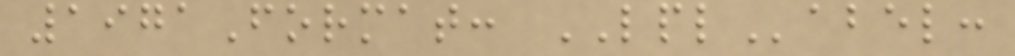1971Format: LPLabel:
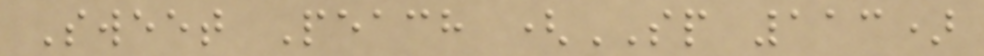Sweet Peach (SP 113)
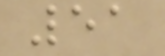51
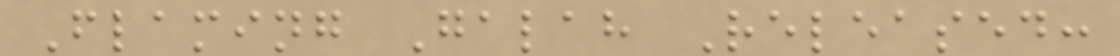Flaming Galah Released:
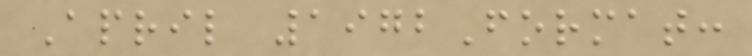April 1972Format:
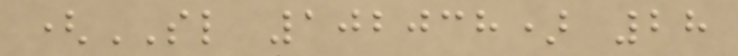(SL 102038) 28
